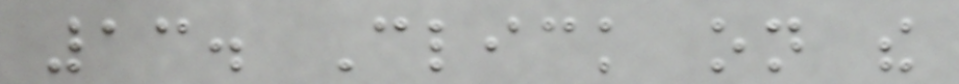13. Click on the
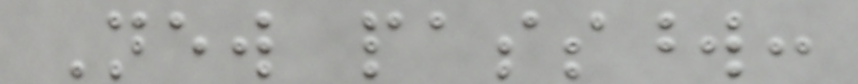New password:
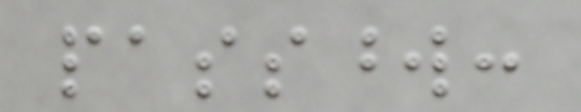password:
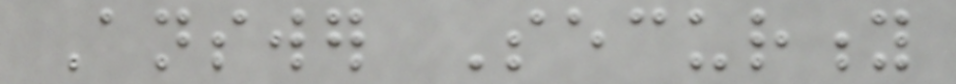Answer Security
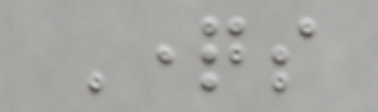Questions
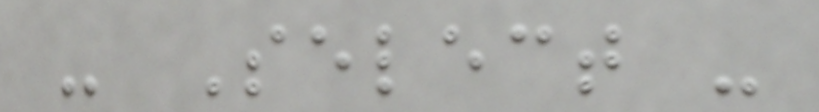- Select -
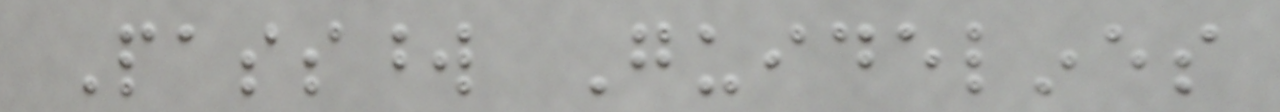Password Guidelines
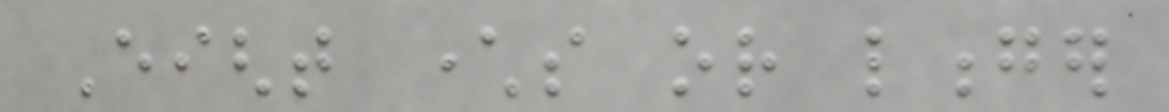Eight characters or longer
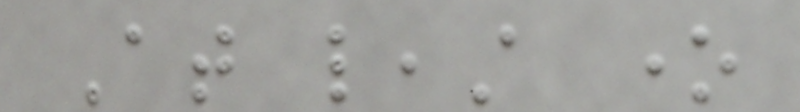At least one
